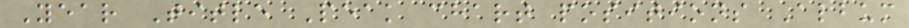Year Title Peak chart positions Album
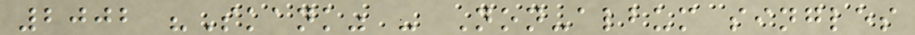2002 "Skank" - Non-album singles
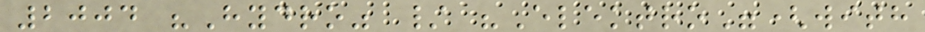2004 "Hydro" / "Elektro"(with
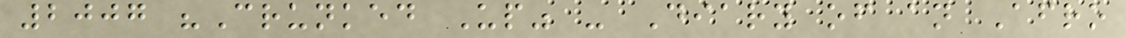2007 "Crunked Up" - Diary of an Afro
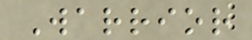Warrior
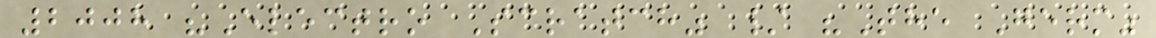2008 "Electro Scratch" / "The Germ"
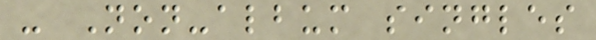- Non-album singles
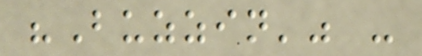"Buzzin'" -
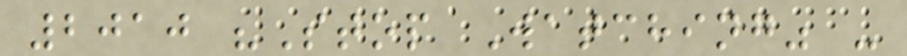2010 "Stop Watching" -
